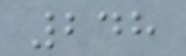248
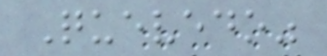Quevedo"
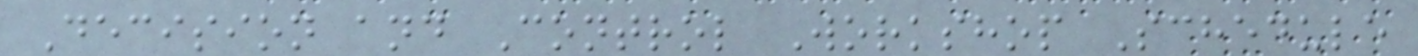Decision and Control Workshop Schedule
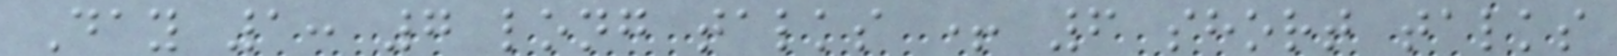Day 1: 7 long talks + 6 short talks
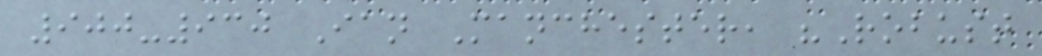900-930 Ian Manchester, "Robust
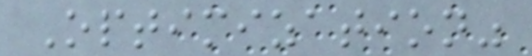Optimization"
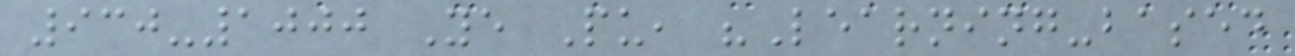930-1000 Ye Pu, "Learning-based
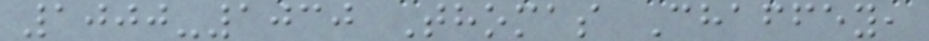1000-1030 Thomas Chaffey,
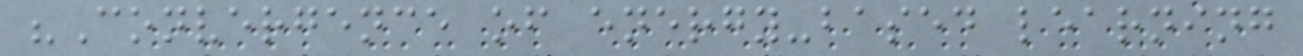"Convergence of energy-based learning
